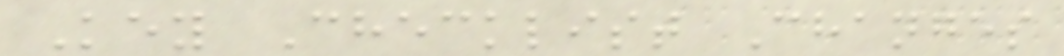Key Checklist Changes
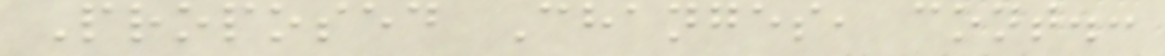Proposed Changes, cont.:
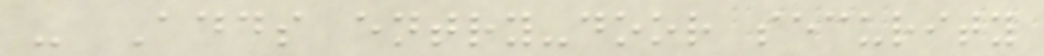- Adds entry-door security
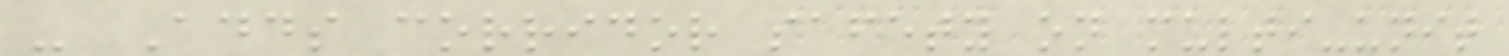- Adds corridor safety on multi-unit
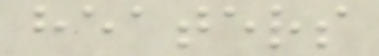heaters
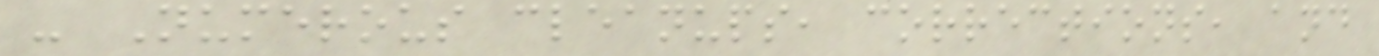- Numerous cleanups, corrections, and
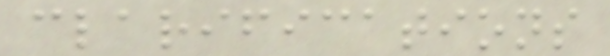clarifications
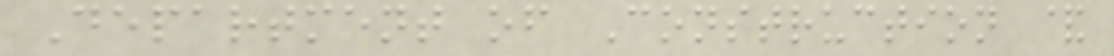Department of Construction &
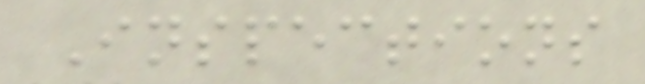Inspections
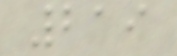219
